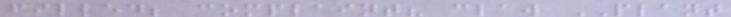filled; complaint? claw PLANT
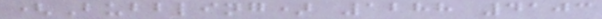(Bubbling) 1288 4103
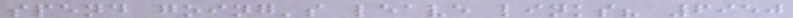spend going's leave links? 6950
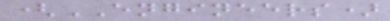(ENGINEERS)
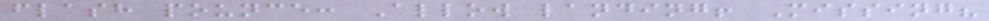flash pounce: Allow landing! Missing?
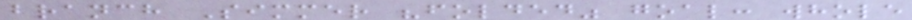branch Simmer "folded" goal: whole
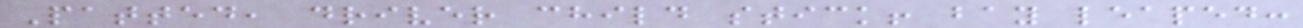Patted, driver child stick! bay leaped:
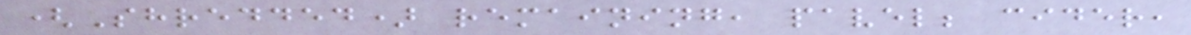(Shredded) remaining, pavel; cider,
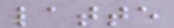latte
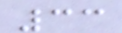33
